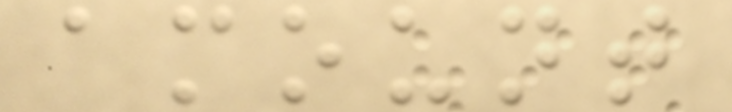amount
